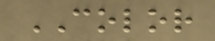COLOR
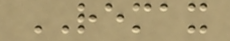REMAX
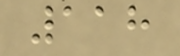118
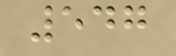547
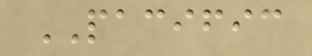PACIFIC
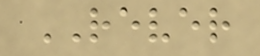REVER
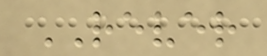REVER
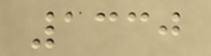1330
